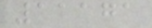11171
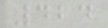424
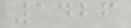1426
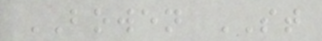BOWEN ST
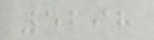5298
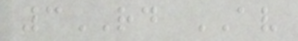3RD AV
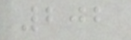202
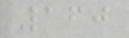160
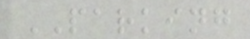PARKING
